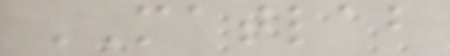MATLAB
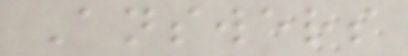Answers
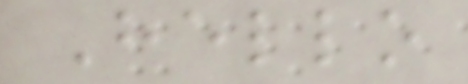Hello
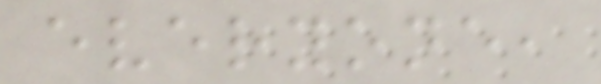everyone,
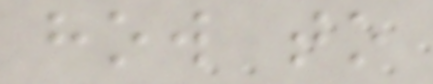how to
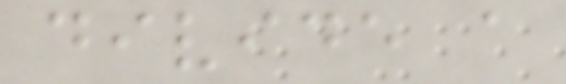divide a
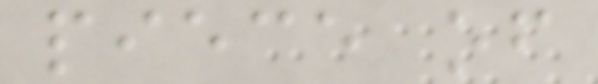piece of
